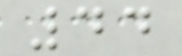44
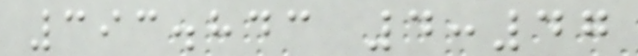393.843 4:47
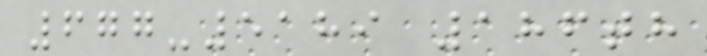677-5189 186th
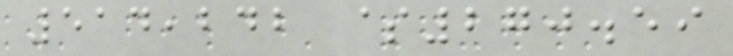514,242 $270.59
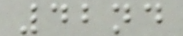42nd
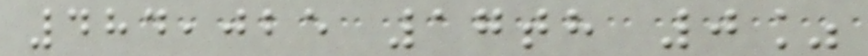484,025 17th 0%
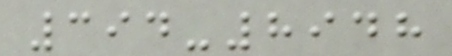394-8948
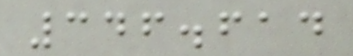346.614
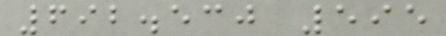692.530 595
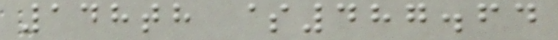148th $487.64
